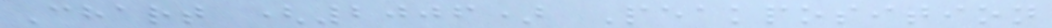Chart (2006) Peakposition
